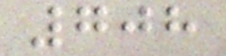708
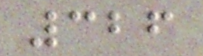326
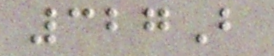327B
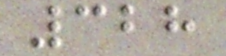328
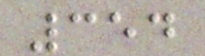354
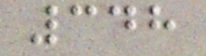348
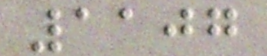1107
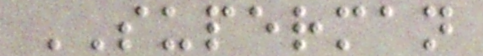SUPERMAN
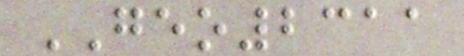GEO2311
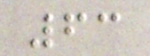63
